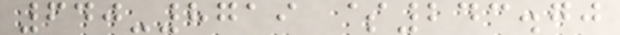640-8719 $243.70
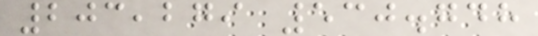203,279 530.748
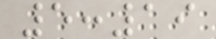5:19
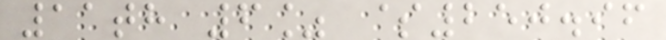11th 6% $250.96
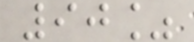90%
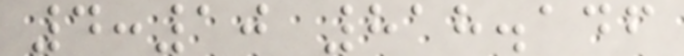4:10 818.146
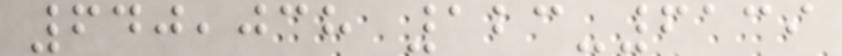640,038 123-6139
